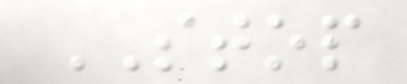STOP
